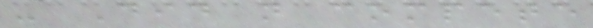- Did not compete
